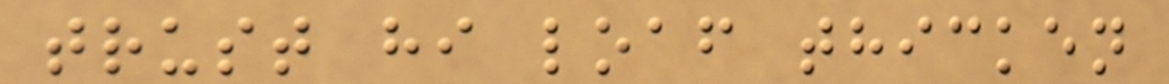trust hi loaf thicken
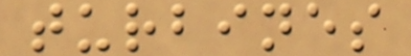turbines
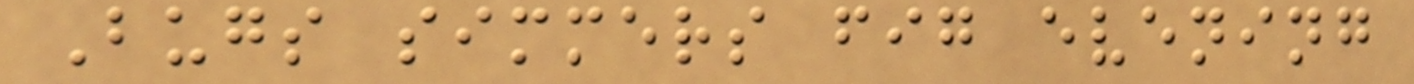Bugs simmers fig evening
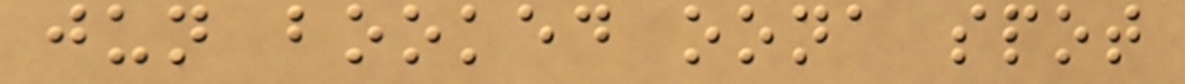jun booked oona spot
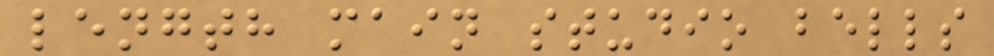length main studio bells
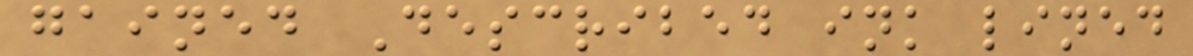gained Described ink lined
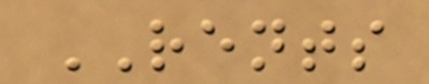RENTS
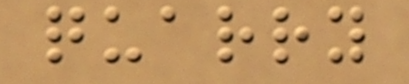quarry
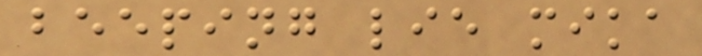beeping lie mika
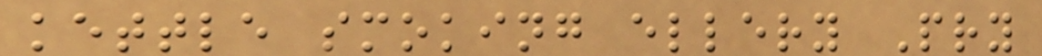kettle smoking ellery Pry
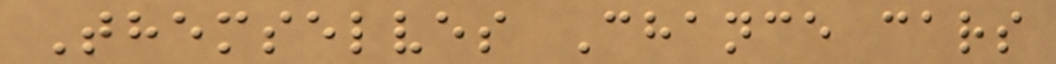Themselves Chance cars
